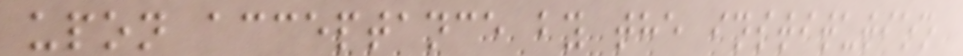upon acceptance by the institution
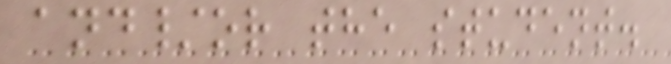and/or the student.
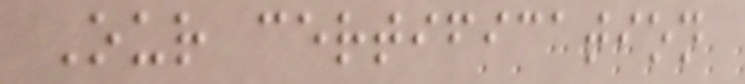Our certification
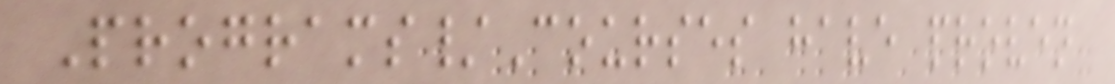Programs/Courses have proven
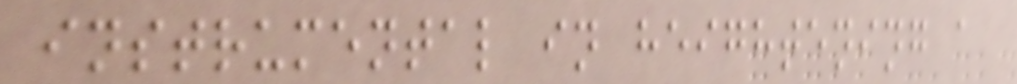instrumental in heightening a
